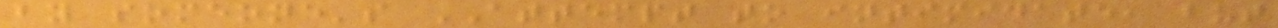by someone's ATTEMPT to intimidate, but
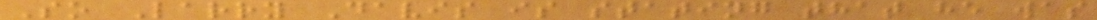So Larry Davis is stating that he was
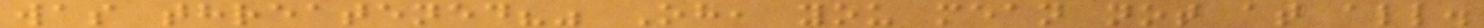was threatened?" Oh, you mean not at all.
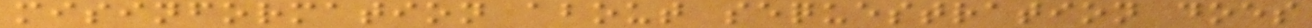misinformation about sequestration does
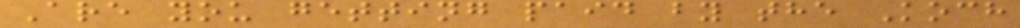Are you getting paid by the Koch
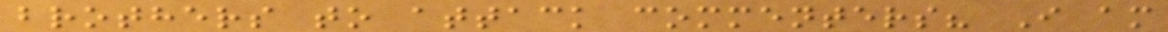brothers to attack commenters? I am
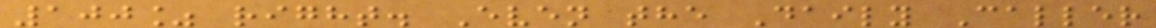100% right. Even the Daily Caller
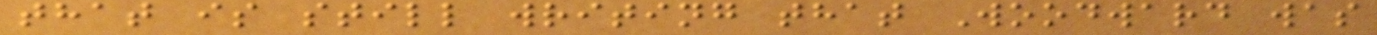that is still writing that Woodward was
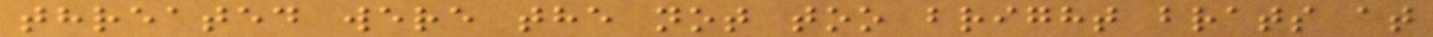threated were the not too bright brats at
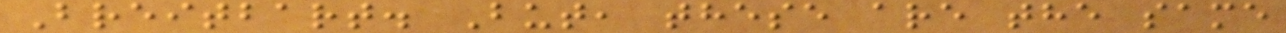Breitbart. But, these are the same
